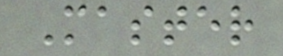Master
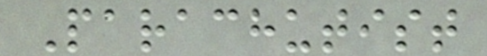Parachutist
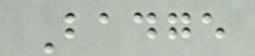Badge
